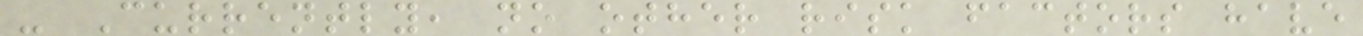- Currently, no other risk factors have
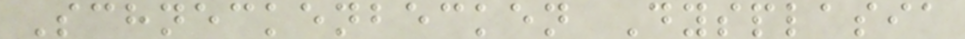Schneckenbecken Dysplasia
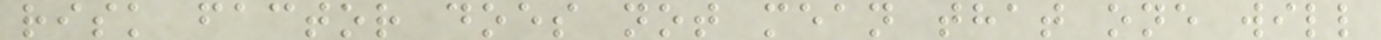risk factor does not mean that one will
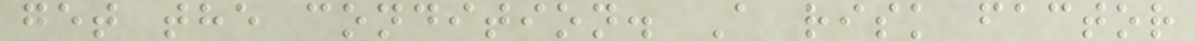get the condition. A risk factor
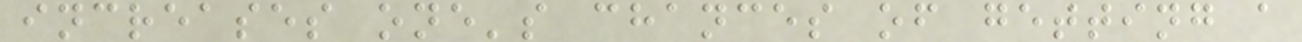increases one's chances of getting a
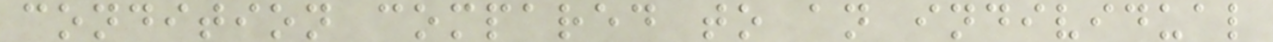condition compared to an individual
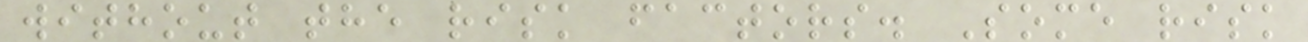without the risk factors. Some risk
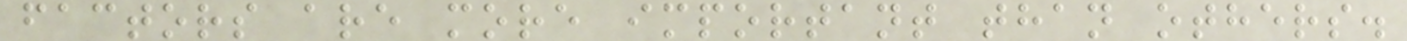factors are more important than others.
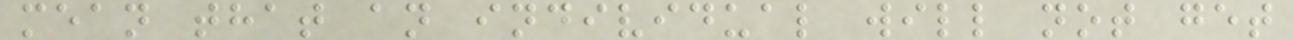mean that an individual will not get
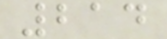214
